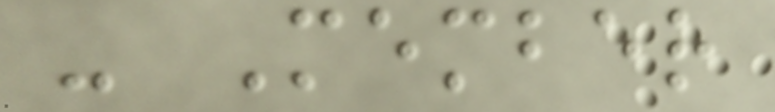- Member
